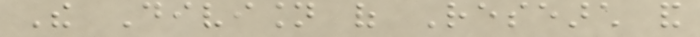The Division of Research and
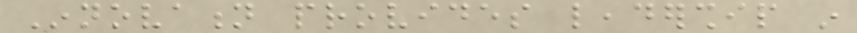Innovation provides leadership in
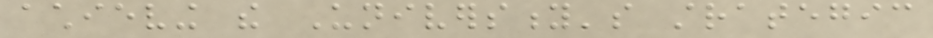achieving the University's strategic
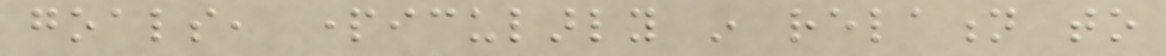goals, particularly in relation to
